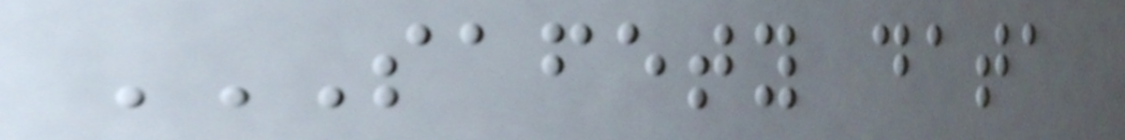SAFETY DATA
